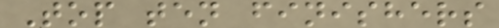Top ten finishers
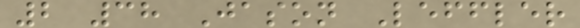2 38 Jason Leffler
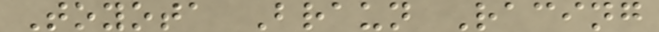Toyota Braun Racing
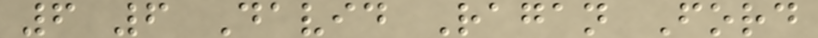6 6 David Ragan Ford
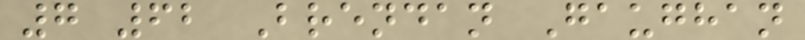7 62 Brendan Gaughan
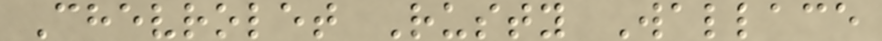Chevrolet Rusty Wallace
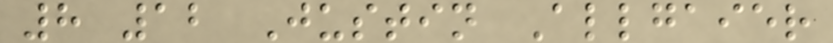8 12 Justin Allgaier
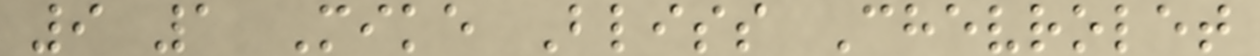9 1 Mike Bliss Chevrolet
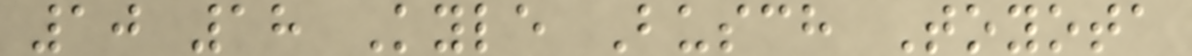10 18 Kyle Busch Toyota
